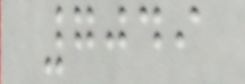7049
